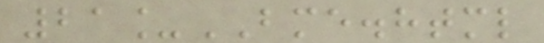21_BME.html
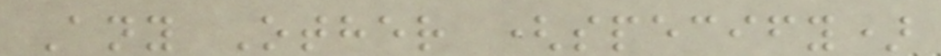Any Other (specify)
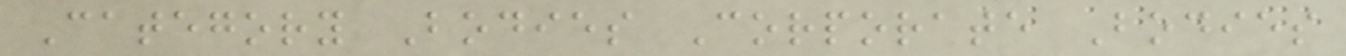Category Bodies Corporate Bodies
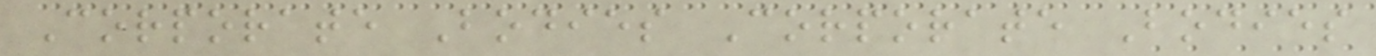Corporate Bodies Corporate Bodies
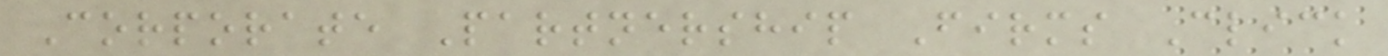Corporate Partnership Firms Click
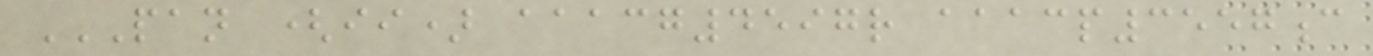PAN (II) AAACG4597R AAACP3557C
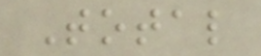Total
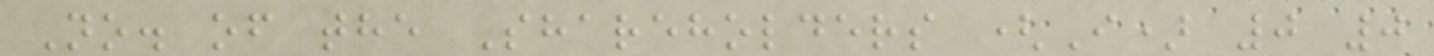No. of the Shareholders (I) 0 0
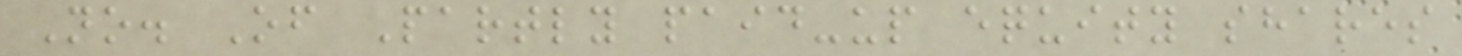No. Of Partly paid-up equity shares
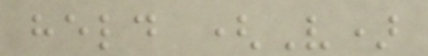held (V)
